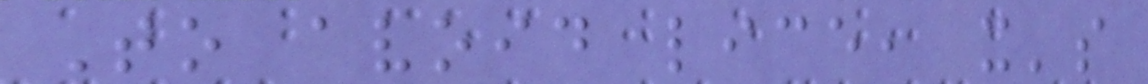To avoid lice, it's
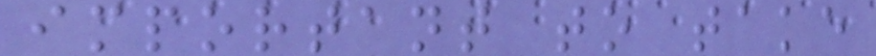important to take
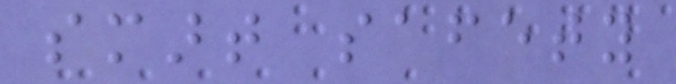smart safety
